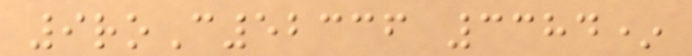9roC52336 3384*
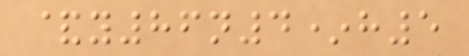&y86n4*h5
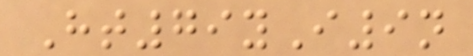Ht79yI9n
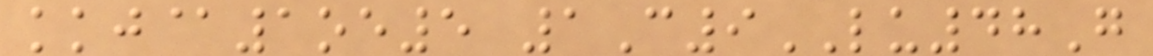kkj@1oe5 1C9LU48G
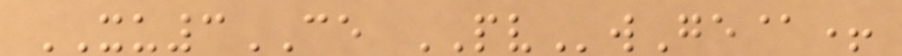XU3CE PVwGe@+
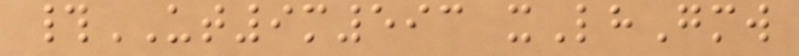#UT9m593 xLhGmw
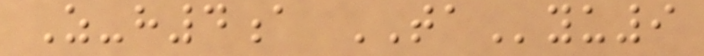Z-h4a TAyu9
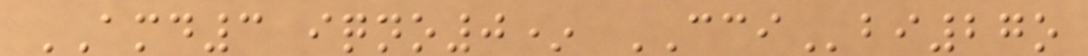AMD3 iqno0* CCIbi27o
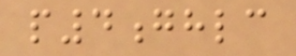p4ghlc
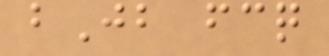bJb fcq
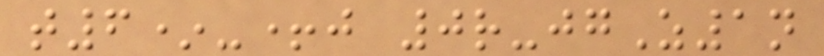t6*-+j 0r-jgZ1n
